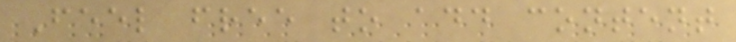Feel free to add content
